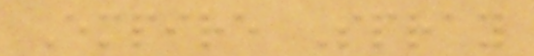Empire Spray
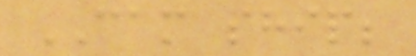CAM ship;
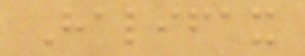Halifax
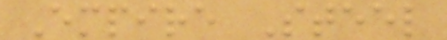Empire Steel
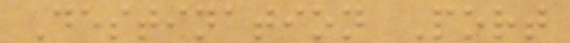Destination Port
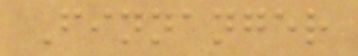Finnanger
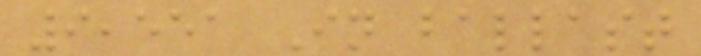9,551 In ballast
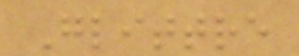Glittre
